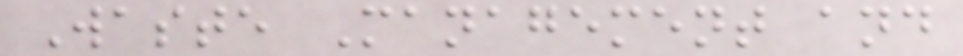Waste Management and
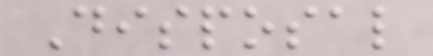Disposal
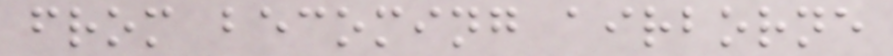from becoming airborne
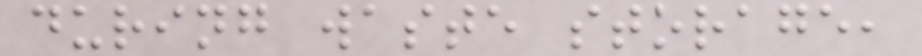during waste storage,
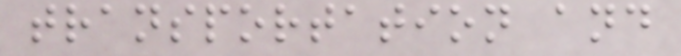transportation and
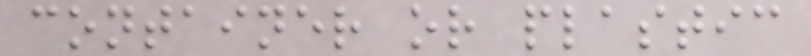container or plastic
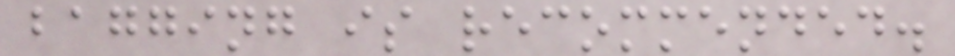bagging is recommended.
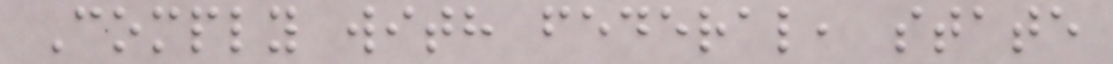Comply with federal, state
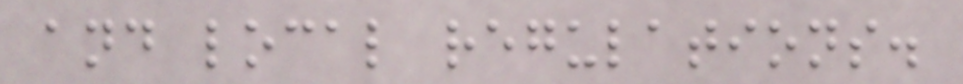and local regulations.
